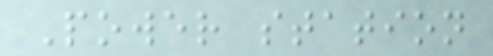Power station
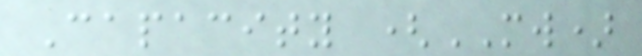Capacity (MW)
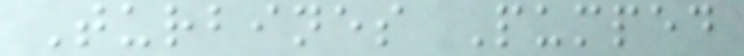Turbines Pumped
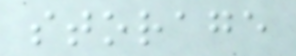storage
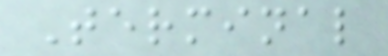Terminal
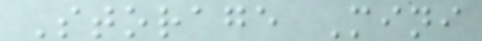Storage Mini
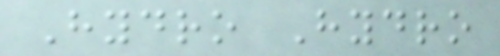Hydro Hydro
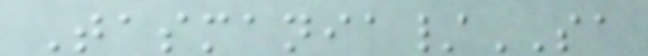Tasmania/SA
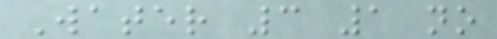Water 3 1 no
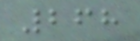268
